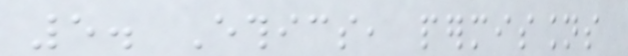5. Ethics, permissions
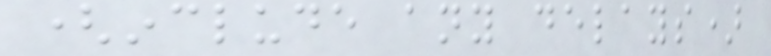(include any delays)
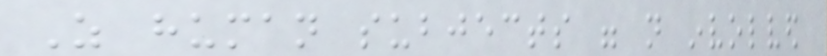As human subjects were not involved
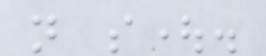not sought.
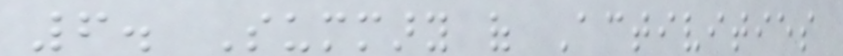6. Summary of Activities
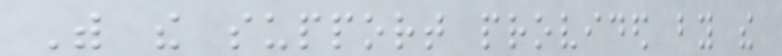With the support provided by the
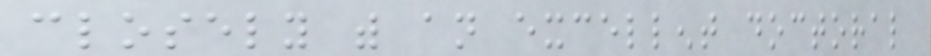closely with an excellent doctoral
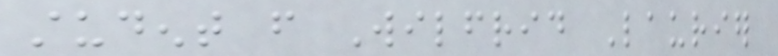student from Wilfrid Laurier
